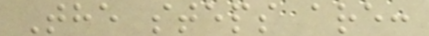The steps are:
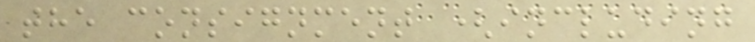the consignment (including
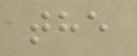the
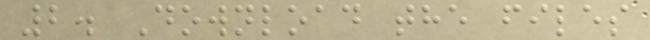2. Download the files
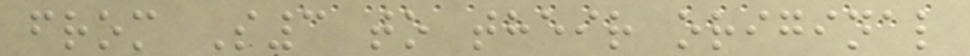from S3 to their original
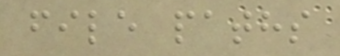file paths
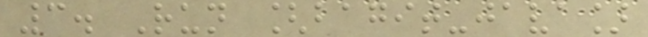3. Run [bagit-java]
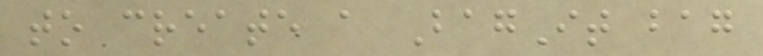to create a BagIt bag
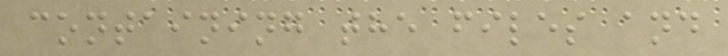containing the files and
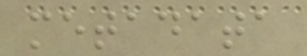metadata
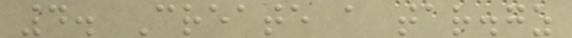4. Create a tar.gz
